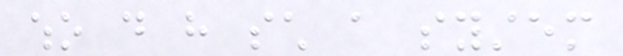who do have such a system
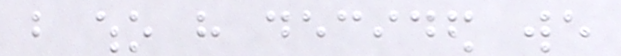but who have decided we
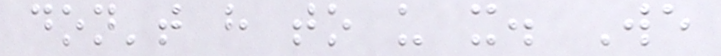don't have to us it. We
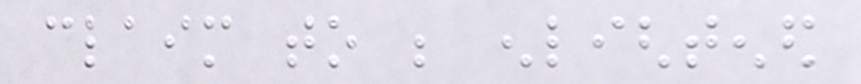claim to be enlightened
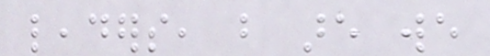leaders, but are we
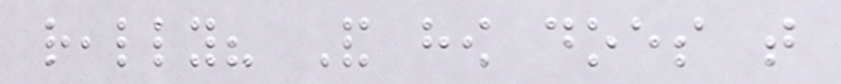really? And how does that
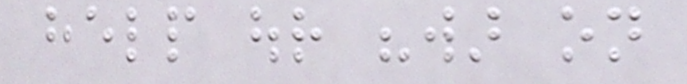help our "war on
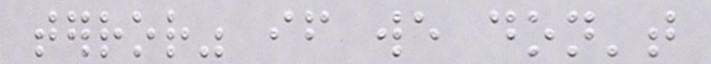terror" if we don't
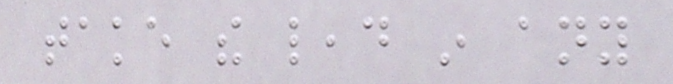take the lead in any
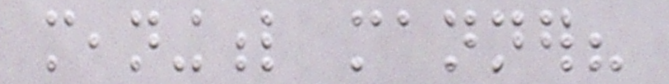meaningful manner?
